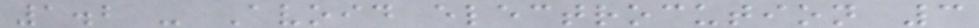1.2 - Avoid electrocution 3
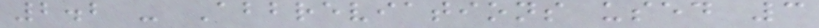2.2 - Abbreviations used 3
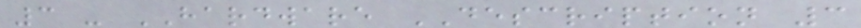3 - HARDWARE DESCRIPTION 3
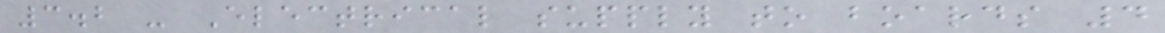3.2 - Electrical supply to boards 4
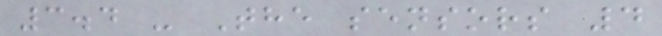3.4 - The sensors 4
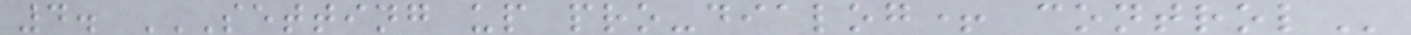4. SETTING UP PRO-DIALOG+ CONTROL
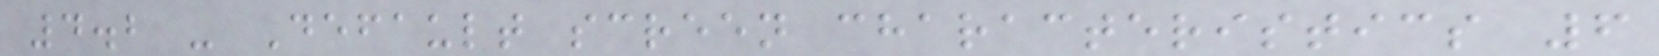4.2 - Default screen characteristics 6
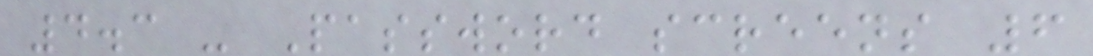4.3 - Password screens 6
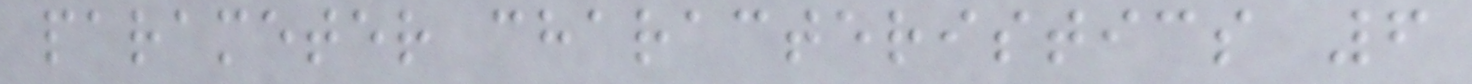parameter characteristics 6
